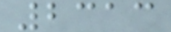2313
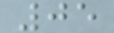05
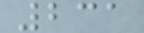231
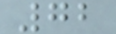72
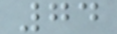74
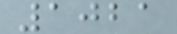1021
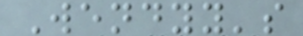Wendyy's
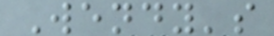Wendy's
